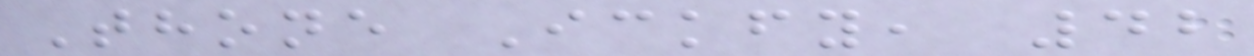Thone Ickfy, 42
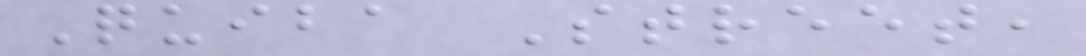Quiba Street,
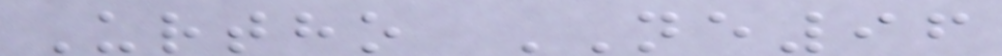Urtho NE96
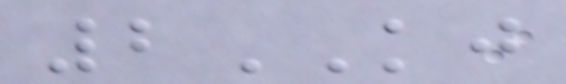2KJ
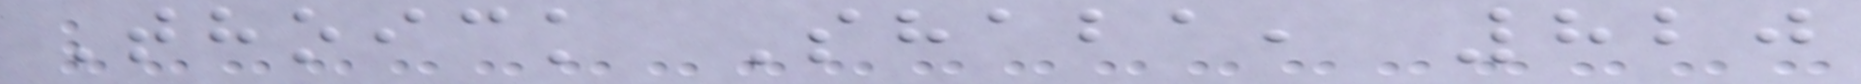Thoick Shaba, 820
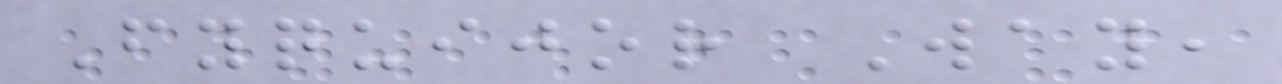Fyquijor Way,
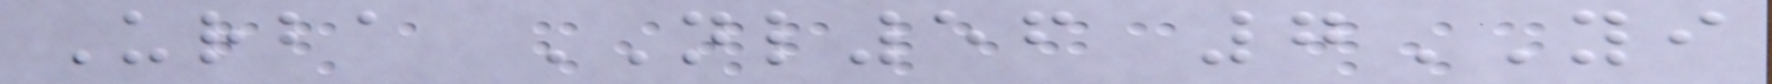Urba NL56 7YI
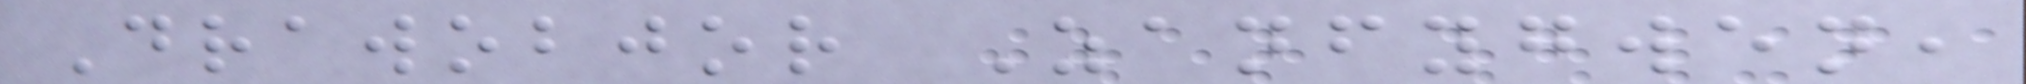Drawobjor Zanfygwen,
